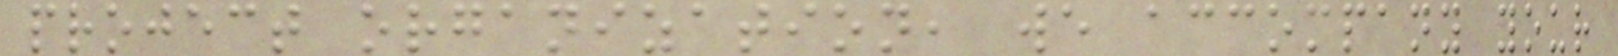project organization, we accompany your
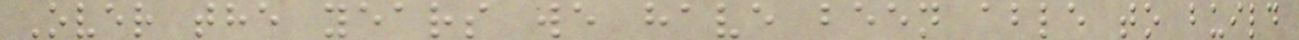Over the years we have been able to build
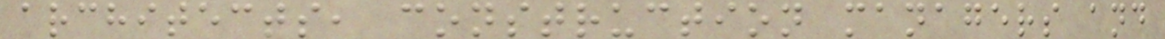architects, construction managers and
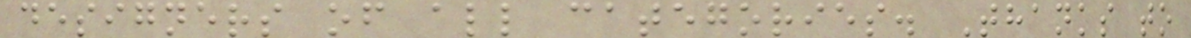designers of all categories. Thanks to
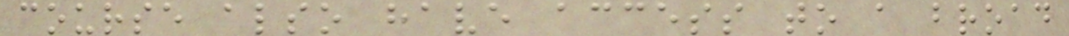course also have access to a broad
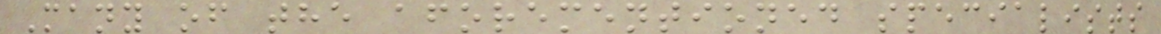Many of the aforementioned specialists
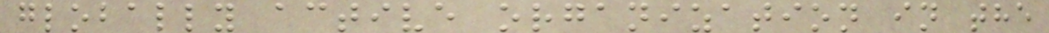globally active organization in the
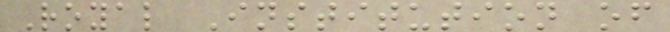Royal Institution of
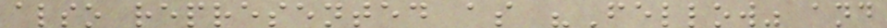also represented as "Fellow" and
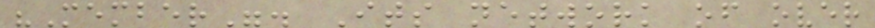"Member". Its network of over
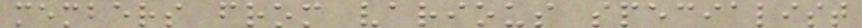members from various specialist
